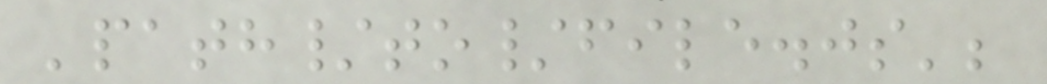'path/to/file.js';
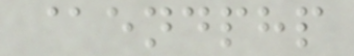@endphp
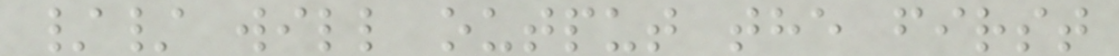// will output the first
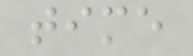time
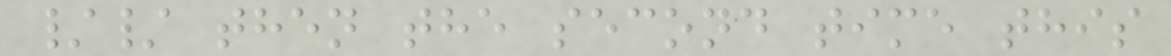// then the second time this
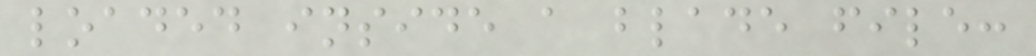loaded inside a blade file:
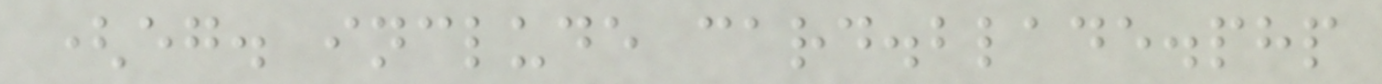(eg. include card.blade.php
